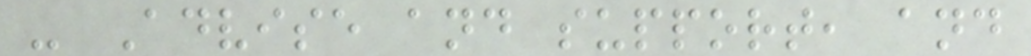- Advise and support, and
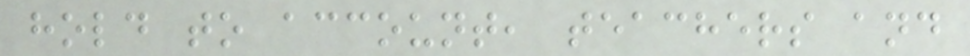hold to account, teachers and
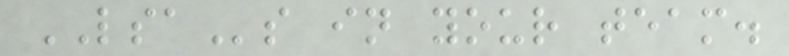LSAs in your team.
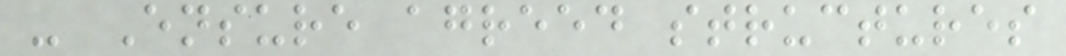- Ensure agreed structures
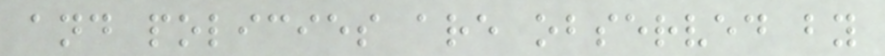and policies are observed by
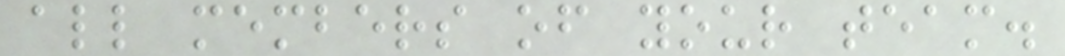all members of your team.
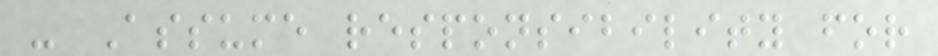- Assume responsibility for
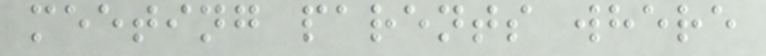meeting parents where
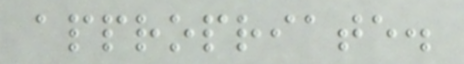appropriate.
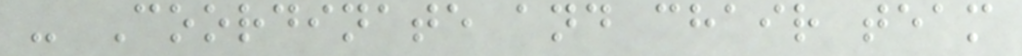- Coordinate and chair team
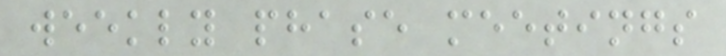weekly phase meetings
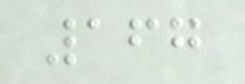167
